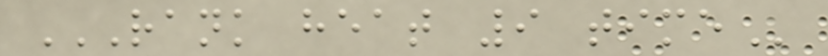RANK HEAT 9 TIME
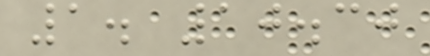1. 10.30
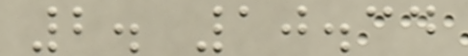2. 10.34
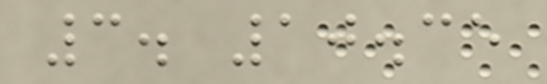3. 10.35
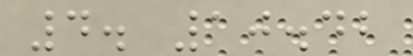4. 10.42
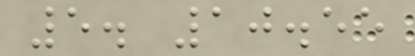5. 10.55
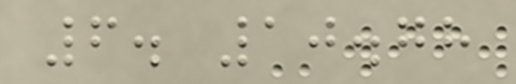6. 10.78
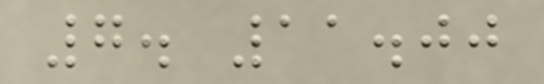7. 11.00
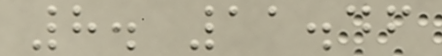8. 11.46
